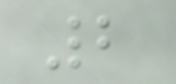2
